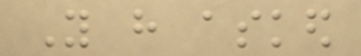You have asked
